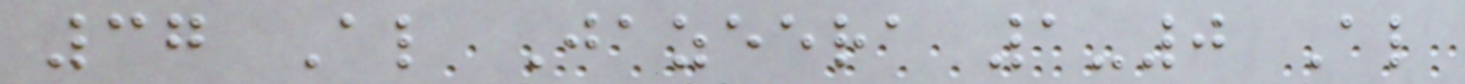37 Al Jazeera 1-0 Al
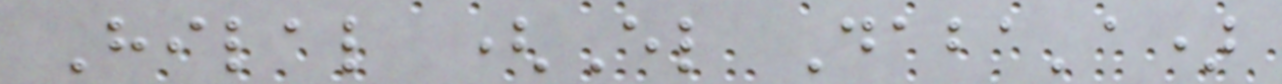Hilal (El Daba'a)
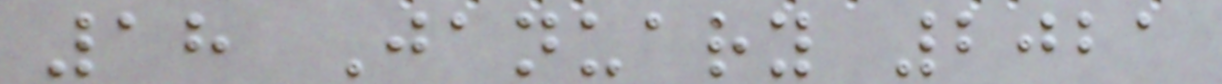18 January 2021
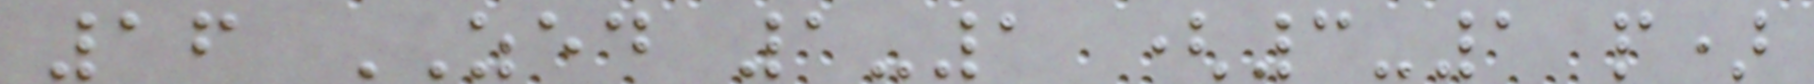16 ZED 1-1 (3-1 p)
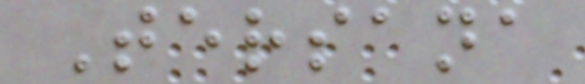Tersana
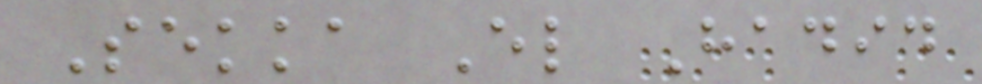Sekka El Hadid
